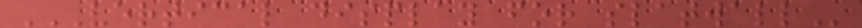VERTICAL DISPLAY FOR SLATWALL
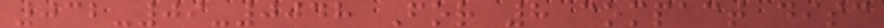032-09-0048 For 8 compact disc
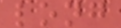long
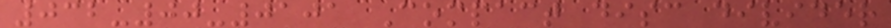032-00-0101 Compact disc divider
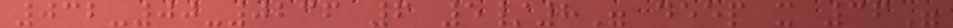032-00-0236 6 5/8" deep x 36"
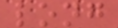long
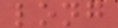long
